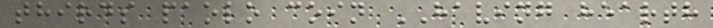thirds paolo coin HAVING hearth
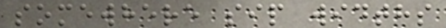somewhere sip widths
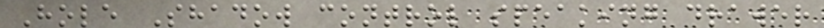Hole Shadow control speaking drawer
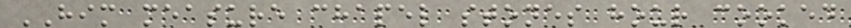HIM measure chapel stones hour cooked
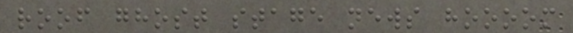roof ghost stage news hoooom
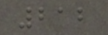212
